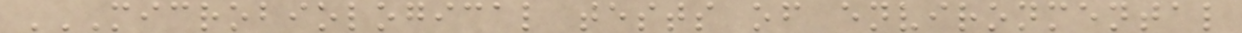MICROBIOLOGICAL TESTS OF ENVIRONMENTAL
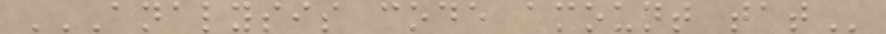ANALYSIS CODE AMOUNT TAT
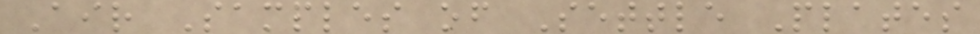Air Samples of Settle Plates
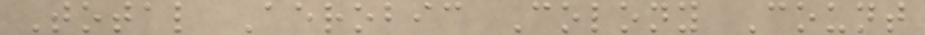Total Aerobic Colony Count
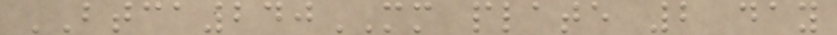BTCA240MM plate 2 day
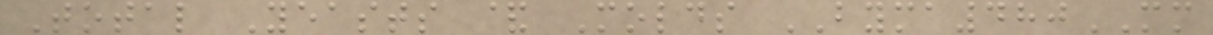Total Yeasts & Molds BYMA480MM
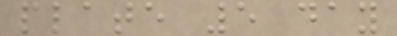plate 5 day
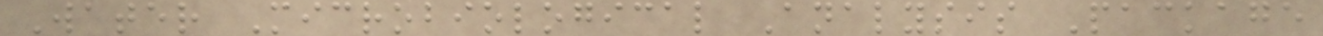Water Microbiological Analysis Package
